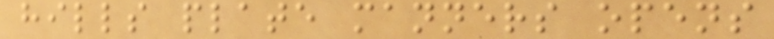hills plate manners opens
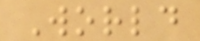World
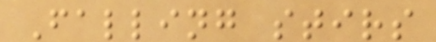Falling stirs
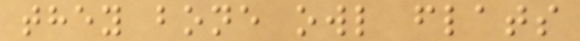they bone owl flats
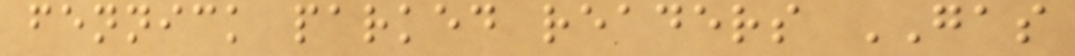fennick parked readers GAS
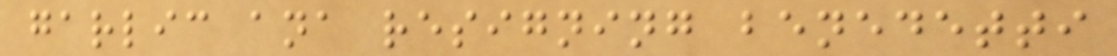garlic ana resigning benedetti
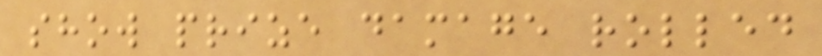show prize damage rolled
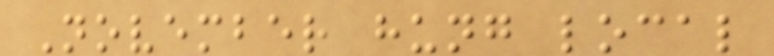November hung local
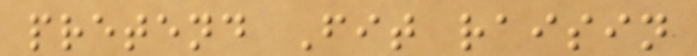pretend Fit raisin
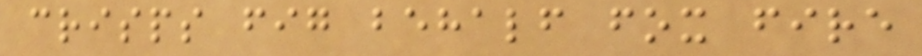crisps fig behalf fox fire
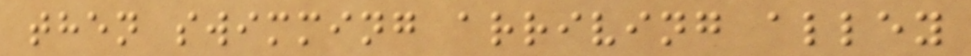then swimming arriving alley
